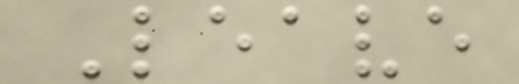Leave
